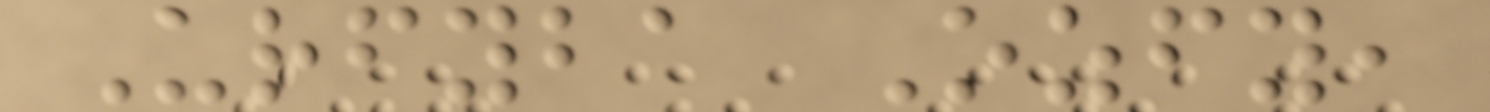Urfyba Ozfy,
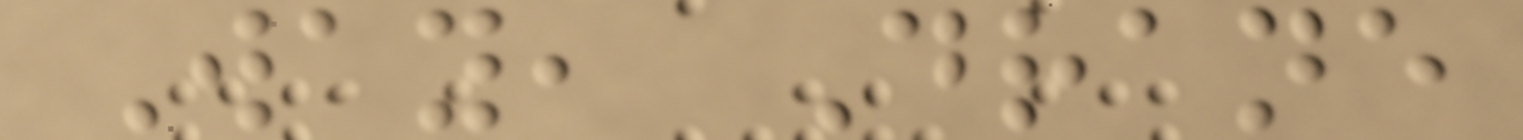Way, Drane
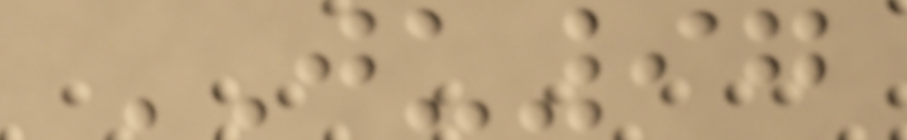JU97
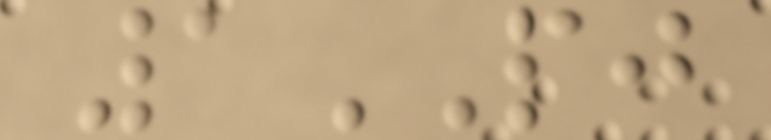1PJ
